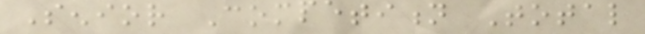Senior Competition Total
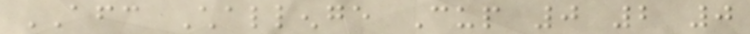AFC Challenge Cup 0 2 0
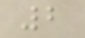2
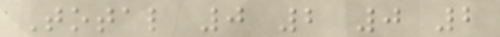Total 0 2 0 2
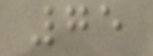75
